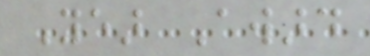Year Award
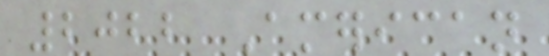2022 American
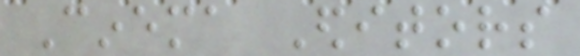Cinema Editors
